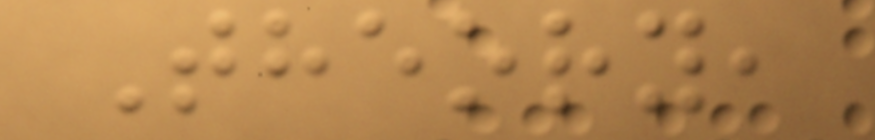Theory,
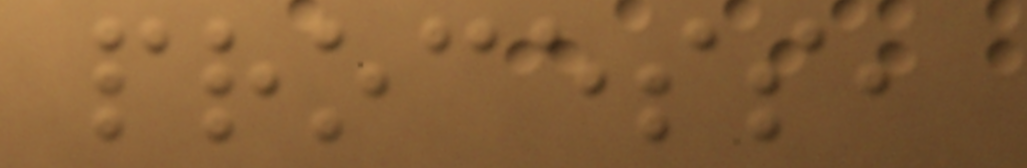process,
